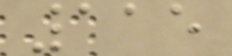115
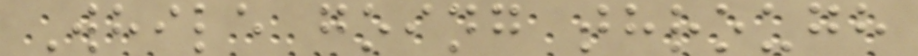While going through
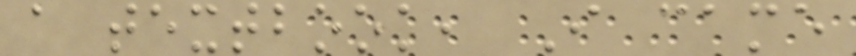a textbook, I came
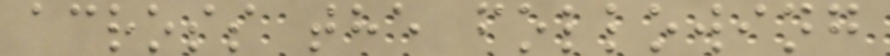across the following
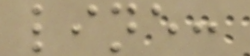line:
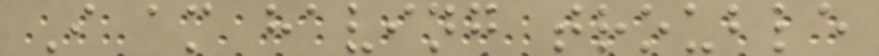I am having trouble
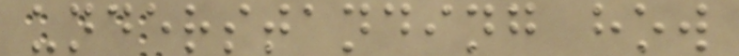understanding how
